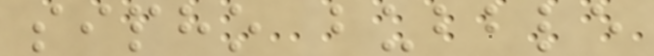sipho bubble
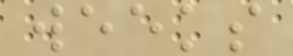weeks
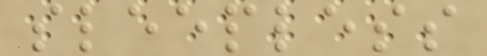sleepless
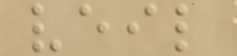veil
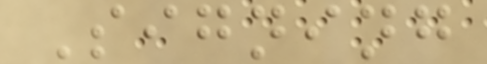Signing
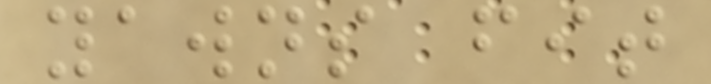yawns fit
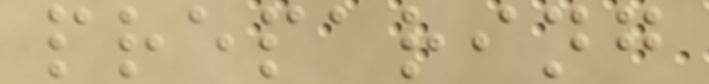preparing
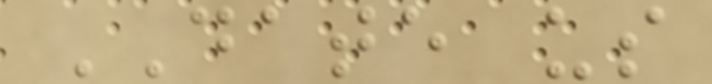DATE us
